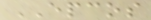EPCOS
